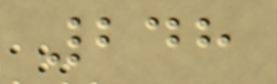248
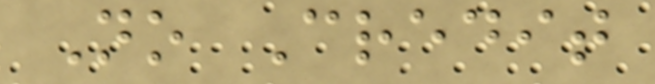No Credit
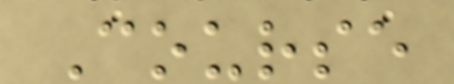Course
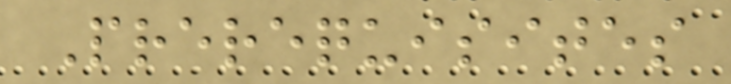Prerequisites
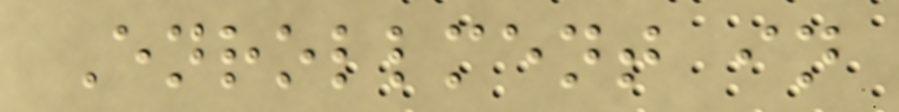Enrollment in
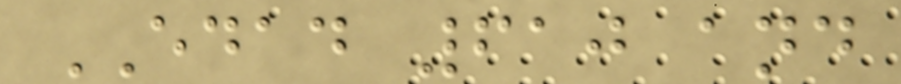EDAD 610 and
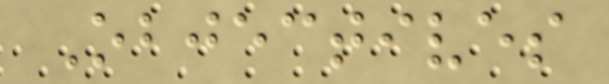Objectives
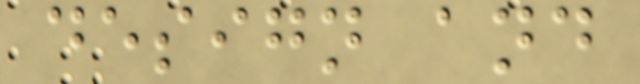design and
